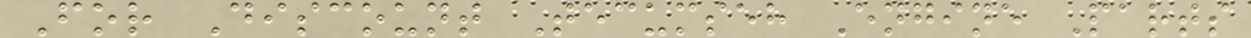For Discount Tecumseh Engine Parts
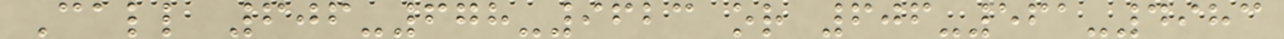Call 606-678-9623 or 606-561-4983
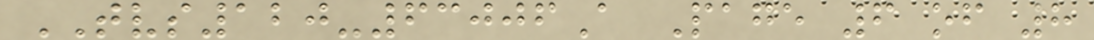TVS120-63006A Page 6 of 8
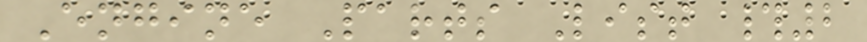Engine Parts List #2
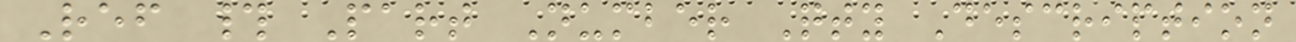Ref # Part Number Qty Description
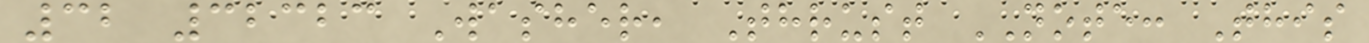32 32323 Washer, Thrust NOTE: This
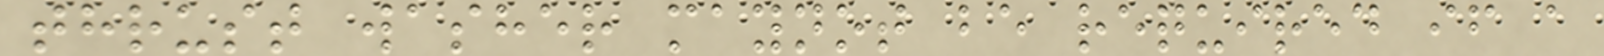thrust washer maynot be required if a
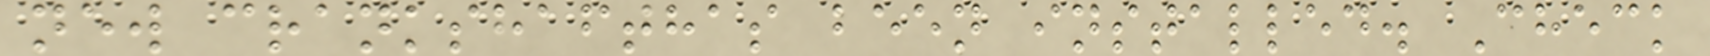new crankshafthas been installed. Check
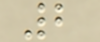2
